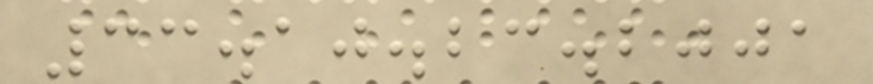33.10.23.2001
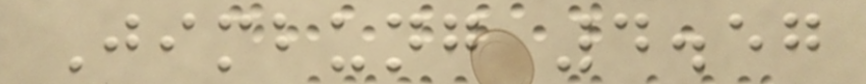Jimbung 4.57
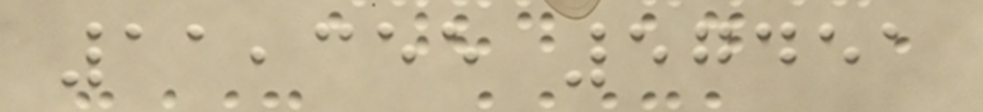11,355 57451
